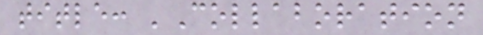title: 'Collaboration
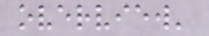overview'
